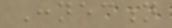Connection
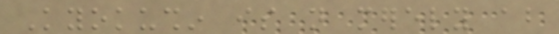Kyokushin is not merely about
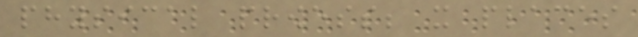physical prowess; it places
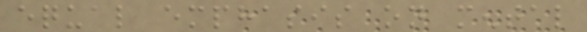equal emphasis on mental
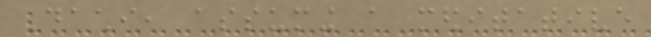Dachi, assuming a meditative
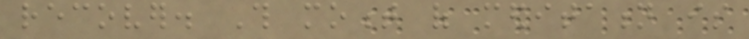recover. This moment of meditation is
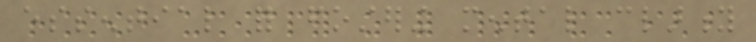essential for fostering mental clarity
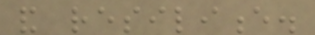and resilience.
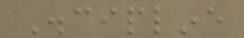Discipline
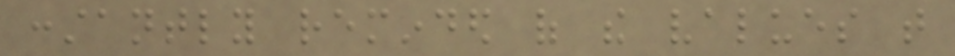constantly reminded of the values that
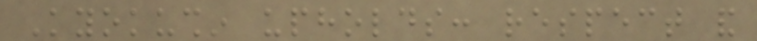Kyokushin upholds: respect and
